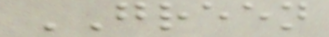GREEN
